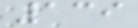139
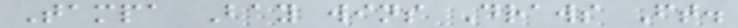Tampa Bay wins Draws Ft.
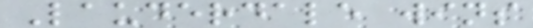Lauderdale wins
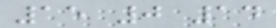15 0 14
